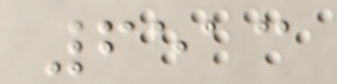6513
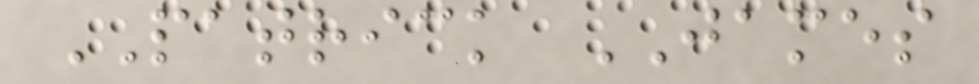PATRICK JAMES
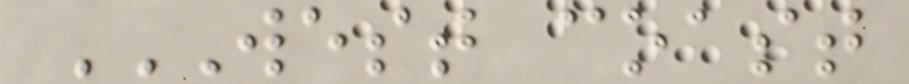WEST COAST
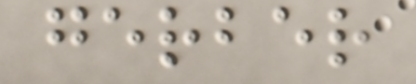gerber
